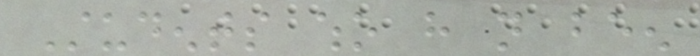Students who have not been
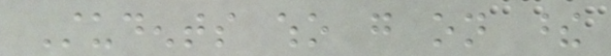Students who go on these
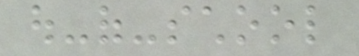out-of-school
